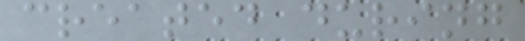created during
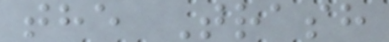the Trash
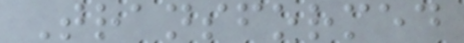Transformed
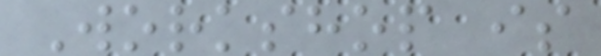Workshop is
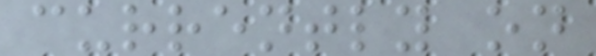currently on
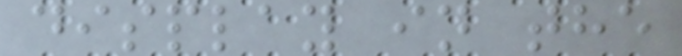display in the
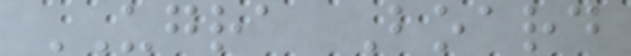UGRA Board
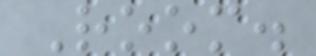Room.
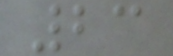23
